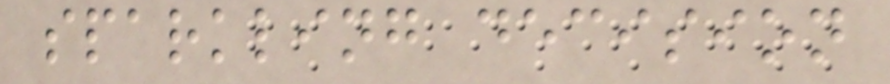sparkling decision
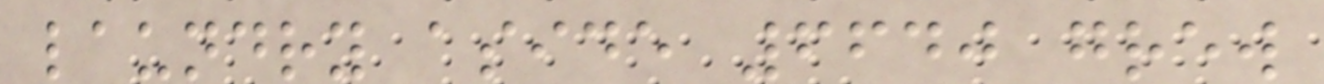laundry aside 6640 grew
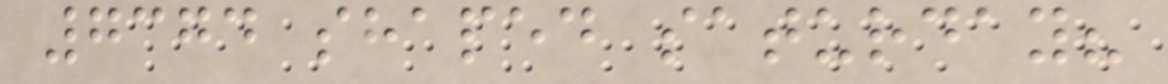7374 shaped saturday?
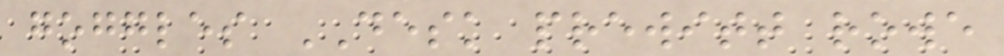goggles DESK prewitt rowe
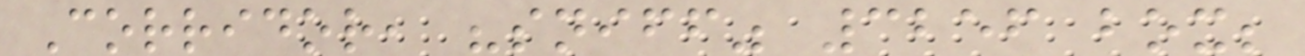Corridor, "sniff" 3256 box;
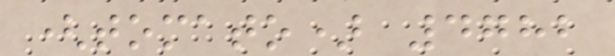(tomato) 4782
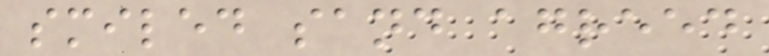smiled sand agreed
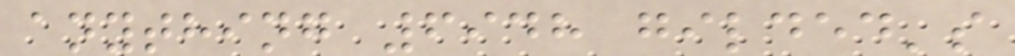anything 6948 gilded's
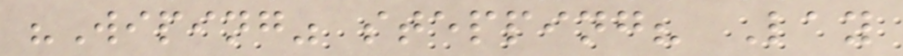"Wiping" stepping? Lay
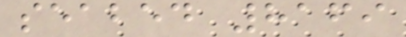seabed 8169
